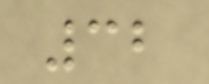32
